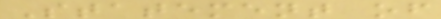Statement of
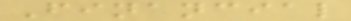Financial
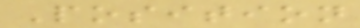Position
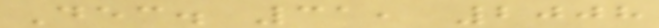Dec. 31, 2008
